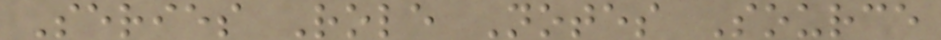Series Role Notes Source
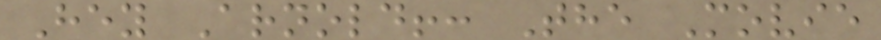Hey Arnold!: The Movie
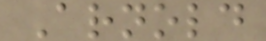Arnold
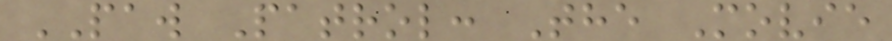PAW Patrol: The Movie
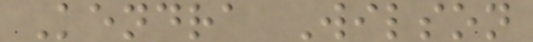Kendra Wilson
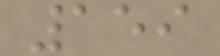159
